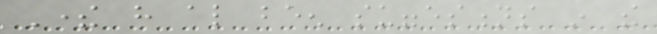There have also been suggestions in the
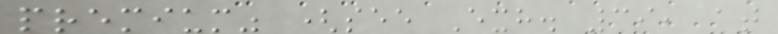premium" (see Exh. 39, at
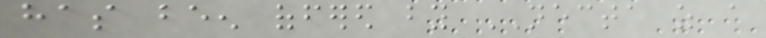has been offered by NECTA as a
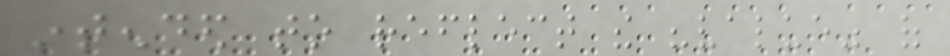intended to reflect the "value" of
